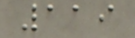119
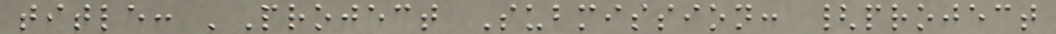title: 'Project Submission: {project
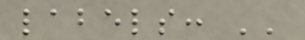labels: ''
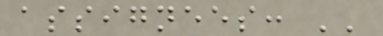assignees: ''
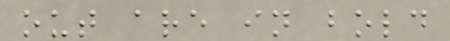out are in bold
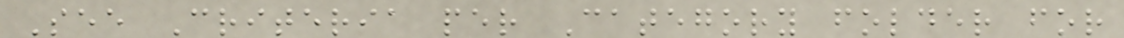See Criteria per Category folder for
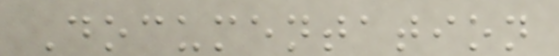Documentation
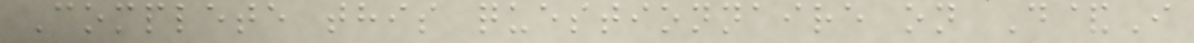Complete this questionnaire on D&I
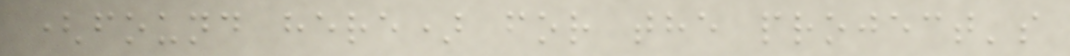(found here) for the project's
